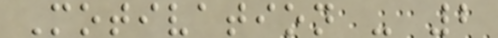Motivation - 2
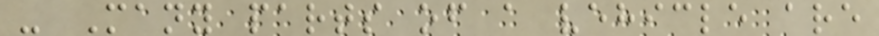- Many parts of a vehicle are
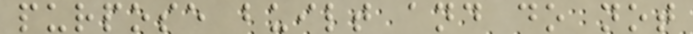purpose built and do not
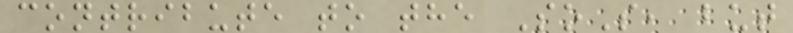contribute to the SoS, but
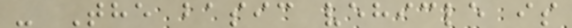- The basic vehicle is
